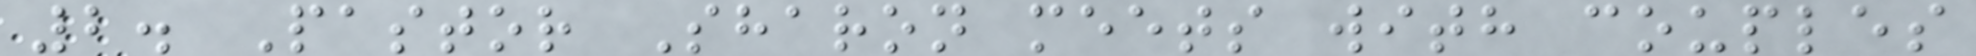2. Pastor Sharon meets with couples
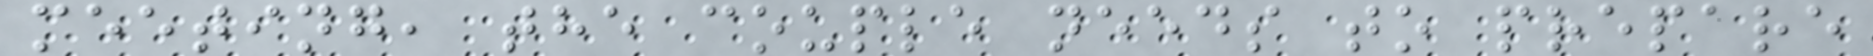meeting, the couple needs to prepare
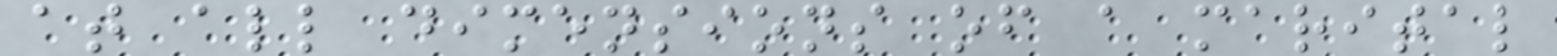at all dimensions of a marital
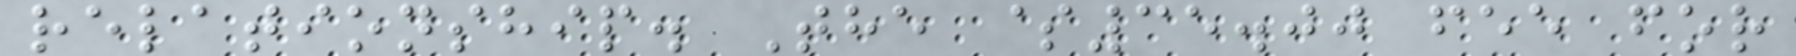relationship. The $35.00 fee for
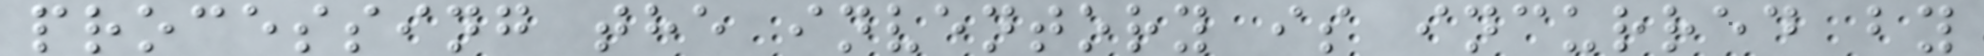processing the inventory is incurred by
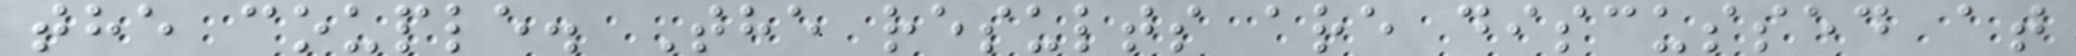the couple. The results are discussed at
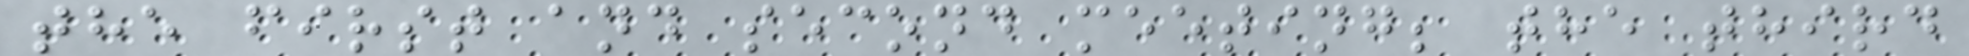the first and second meeting; the third
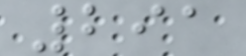291
